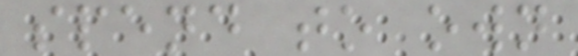spend to own
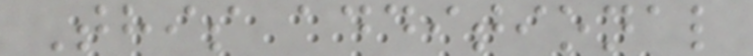This additional
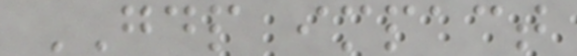GDP impact
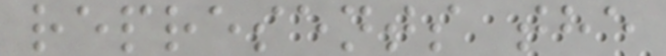represents the
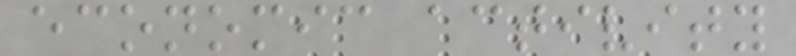economic activity
